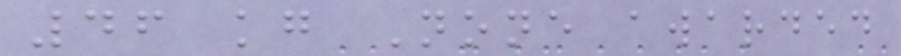46 kg None awarded
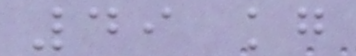49 kg
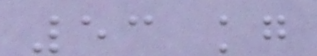53 kg
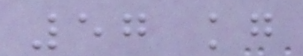57 kg
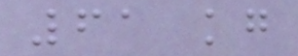61 kg
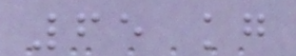65 kg
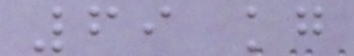69 kg
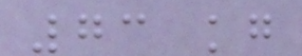73 kg
